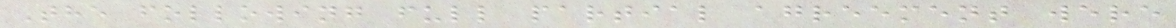The following full partial agreement were
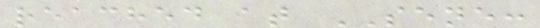reached at SENE:
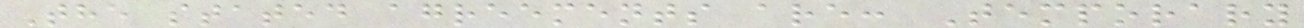The stated agreements are: Temporary
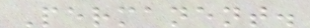Permanent.
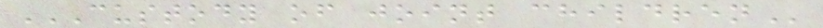CUSTODY OF JOINT CHILDREN
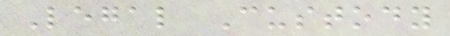Legal Custody
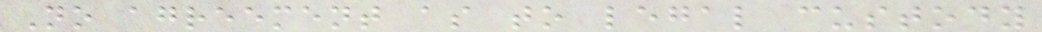No agreement as to legal custody
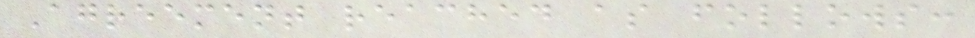Agreement reached as follows:
